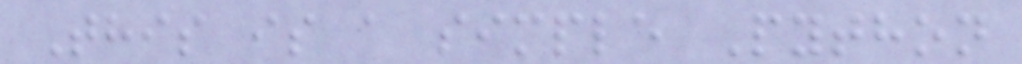This is a simple Python
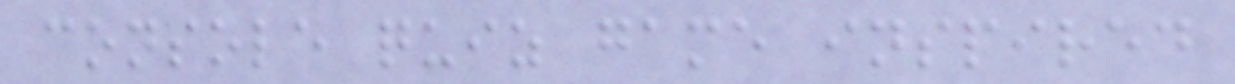console quiz game inspired
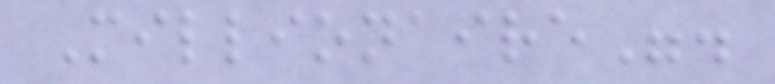Millionaire".
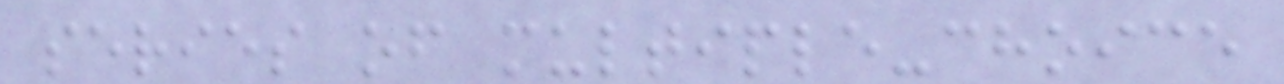series of multiple-choice
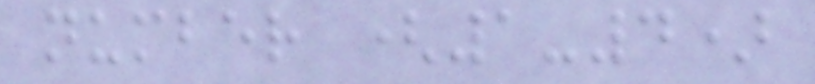number (1-4)
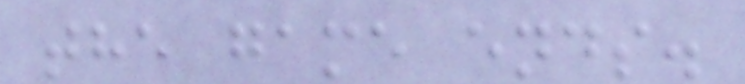the game ends.
